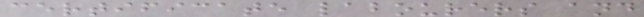certificate labourers and
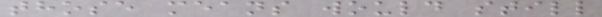those means would still
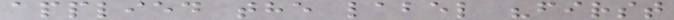applied the label "first
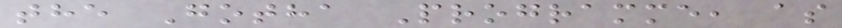the Gotha Programme, as
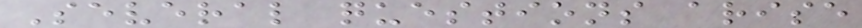Several questions arise
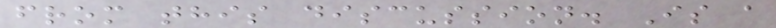from this discussion. Is a
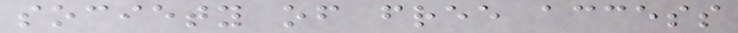society of free access
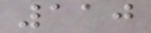110
